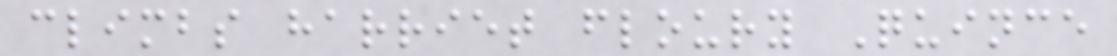climbs harriet floury Quince
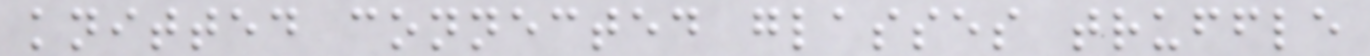knitted connected glasses truffle
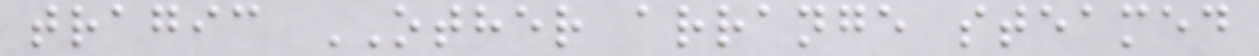tragic OTHER arrange steamed
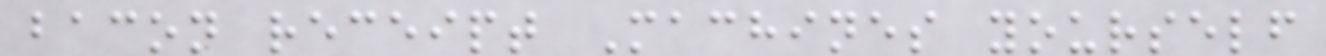bacon receipt Machines yourself
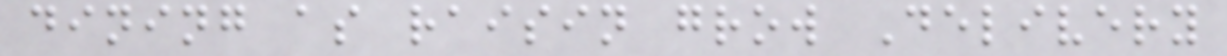dining as raisin grow Delivery
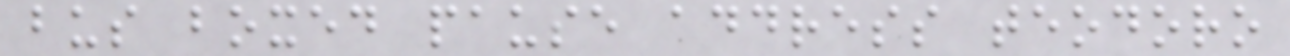bus boxed pause address teodoro
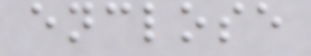enclose
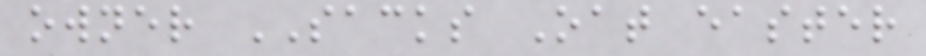owner SACKS Oat easter
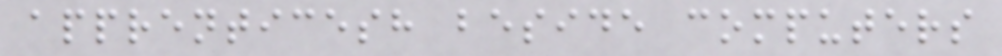apprenticesh beside computers
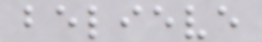believe
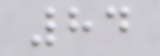84
